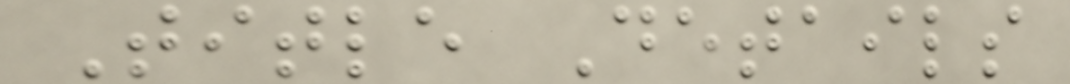Title Details
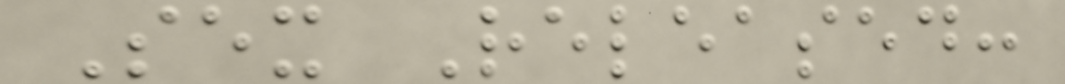Sex Released:
